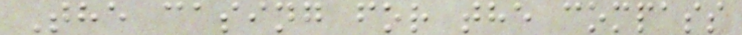The casing for the compass
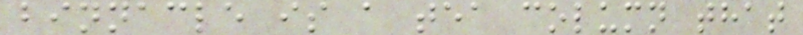binnacle is a tea column that
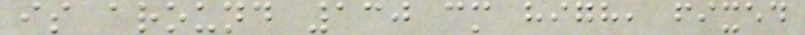is around 130 cm high, fixed
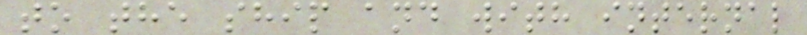to the ship and with internal
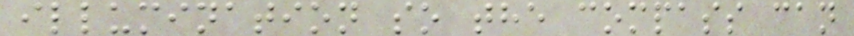illumination so the compass can
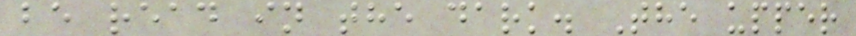be read in the dark. The upper
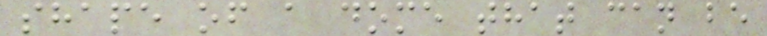shape of a dome that can be
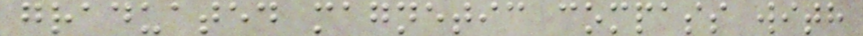graduated magnetic compass with
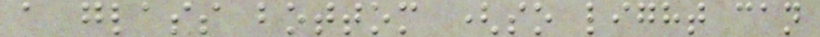a glass bottom (so light can
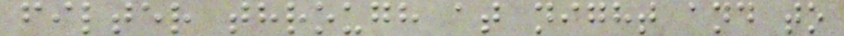filter through at night and to
